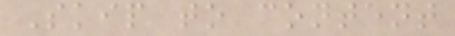Skip to content
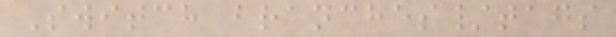Switch branches/tags
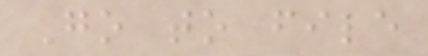Go to file
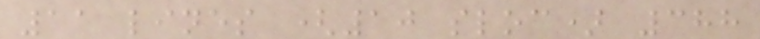11 lines (10 sloc) 388
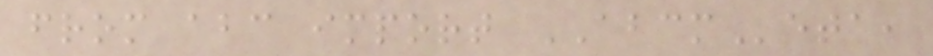from abc import ABCMeta,
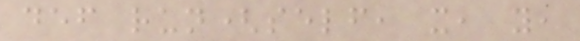def run(self, x, y,
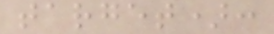target):
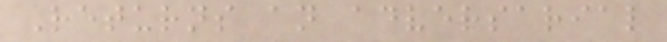Returns an adversarial
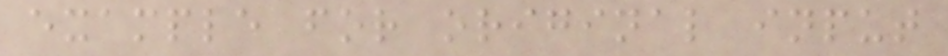example for original input
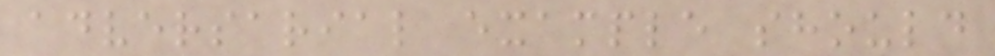adversarial example should
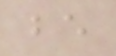be
